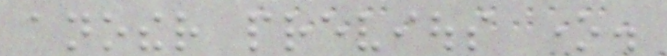another previous one.
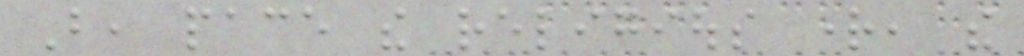But, pace the religious right, the
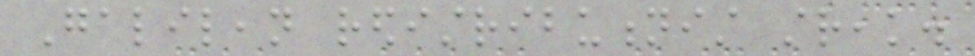Galilean redistributionist streak.
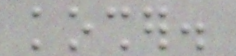kosher.
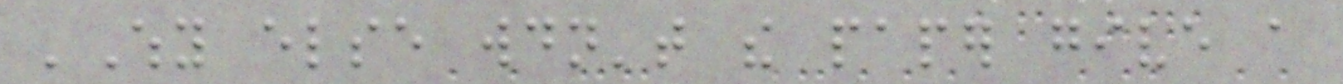'Why else wouldn't the paper give a
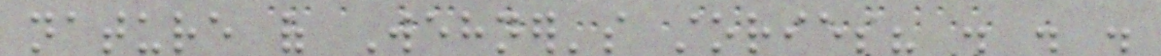nature of Wehner's stories? . . .
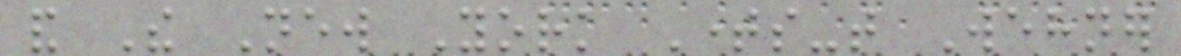and The New York Times-that Wehner
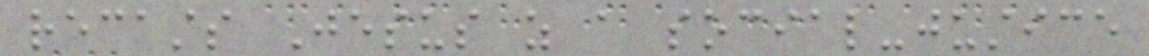recasts Jesus as a social-justice
